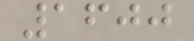1600
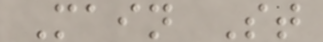Main St
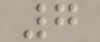7
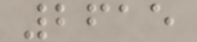2615
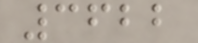3622
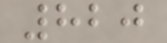820
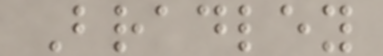Bradley
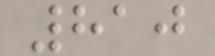810
